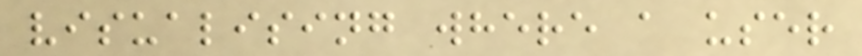visualising where a user
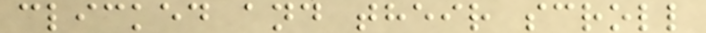clicked and their scroll
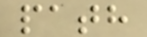path
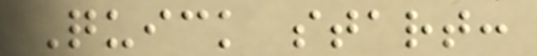Quick start:
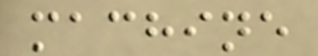machine
